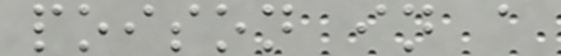poison in a
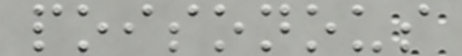poisonous
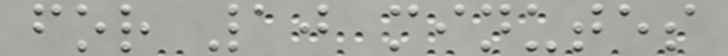for 10 minutes
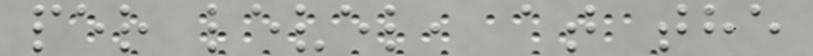per level, at the
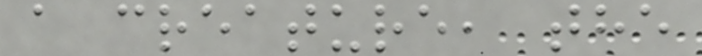a creature, the
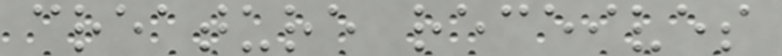creature receives
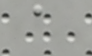a
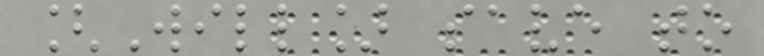[Will] save to
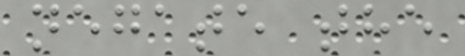negate the
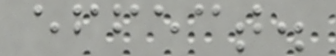effect.
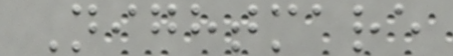Nightmare
